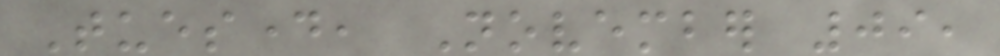Tuesday, November 09,
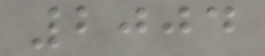2004
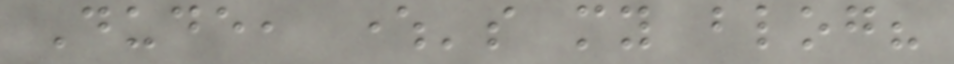Dude, where's my blog?
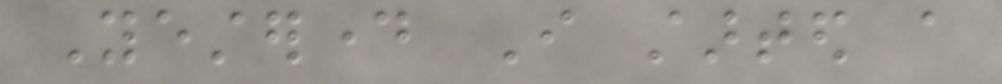Yesterday I started a
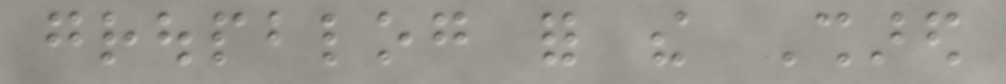groupblog for the Shared
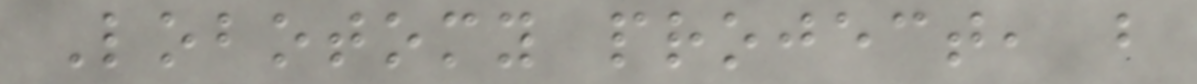Lobotomy project, but
